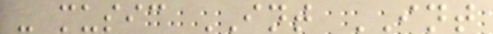- music INT INT
